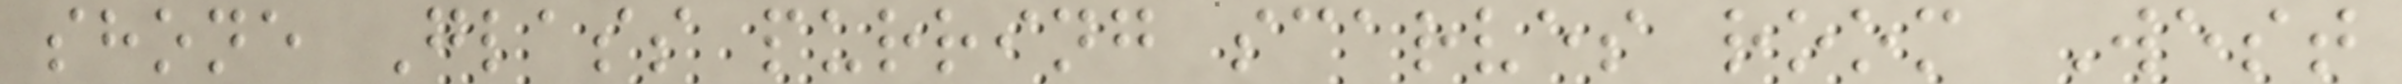shone Glass purring scarves room West
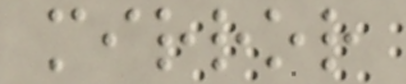mirror
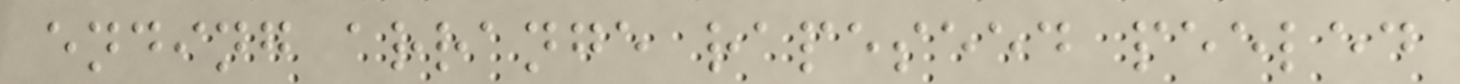ending arrange rapeseed peeled
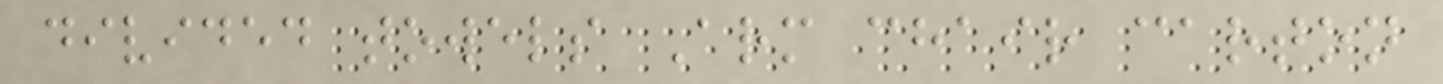divided towels Arm chair carton
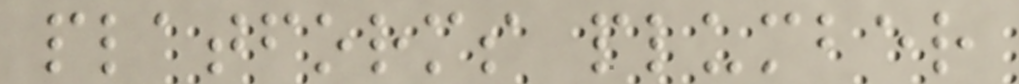platforms plumber
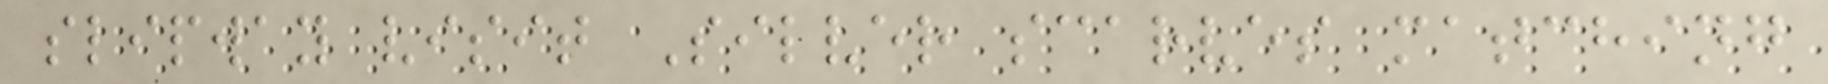slipway visit Silver scarves matching
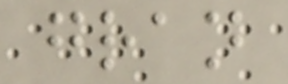gran
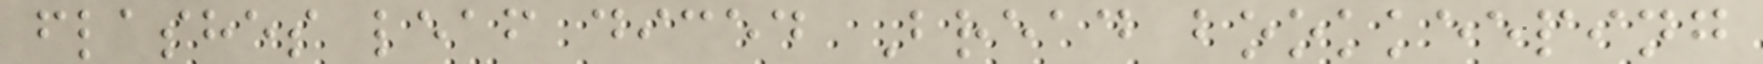flashes leaf diced Bread bookkeeping
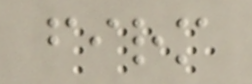firm
